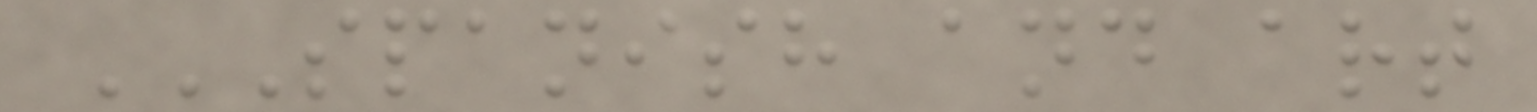SPANISH AND ART
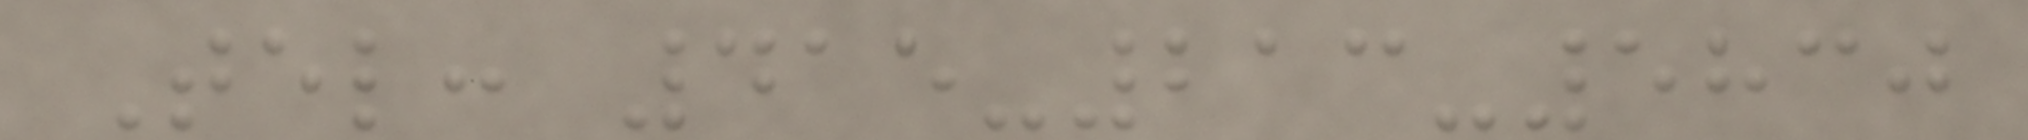Tel: 415-213-5830
